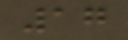17
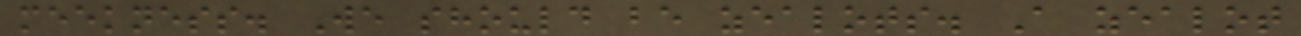meekness. We should be zealots. A zealot
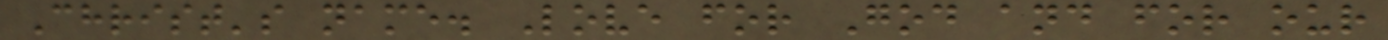Christ's name. Love for God and for our
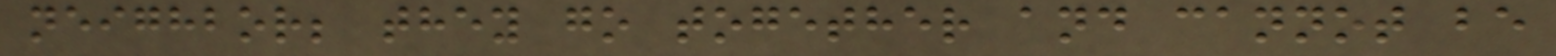neighbor; they go together and cannot be
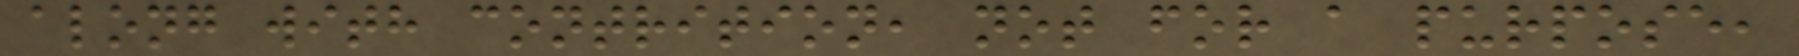along with contrition, not for a purpose,
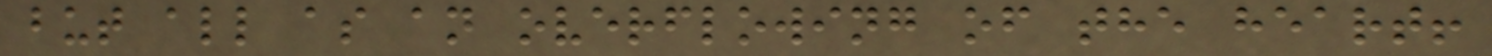but all as an overflowing of the heart!
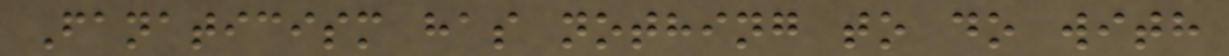Fanaticism has nothing to do with
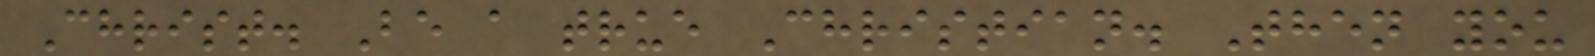Christ. Be a true Christian. Then you
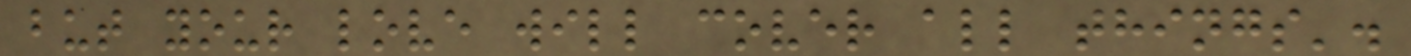but your love will cover all things'.
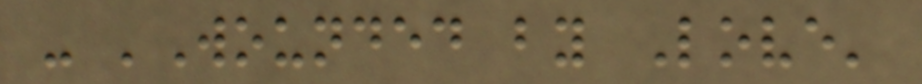- 'Wounded by Love'
